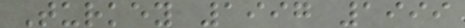Turkey 1997 1999
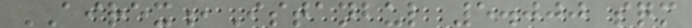AIREX,Istanbul 5.000 sqm
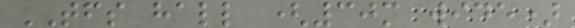TFS hall (30m wide)
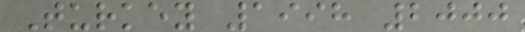Turkey 1998 2000
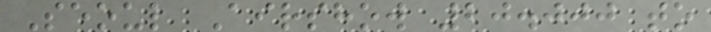Seoul Airshow 20.000 to
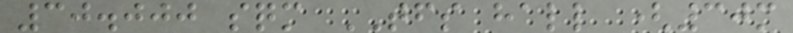30.000 sqm TFS hall (30m
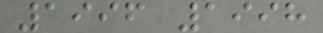1996 1998
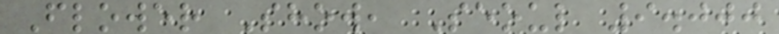Flower Show, Seoul 9.000
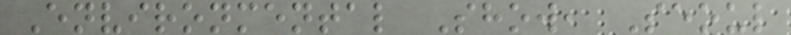Environmental Show, Seoul
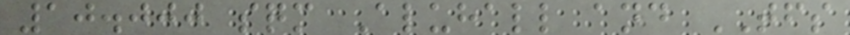10.000 sqm Aluhall and TFS
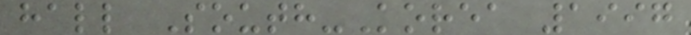hall South-Korea 1997
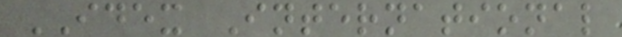IDEX International
